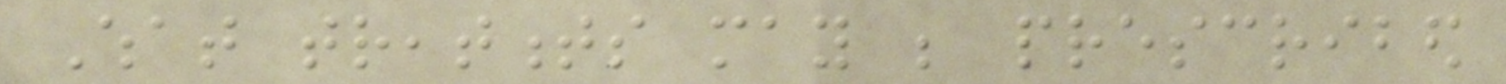What treatments may be prescribed
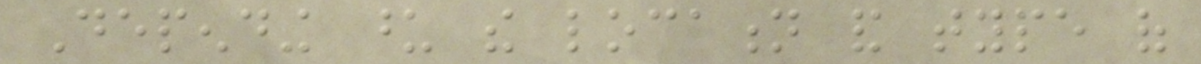Depending upon the location and type of
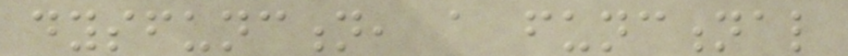dysfunction, a functional
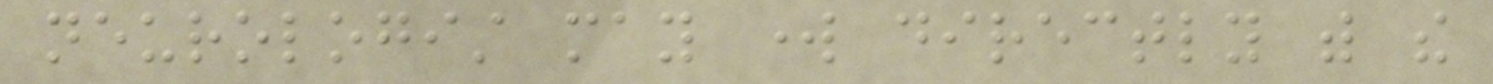neurologist may work directly with the
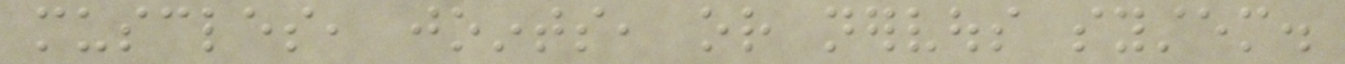muscles, joints, or nervous system.
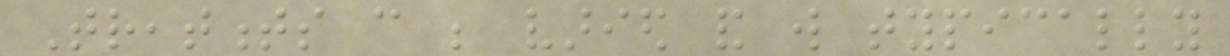Treatments can be varied and will typically
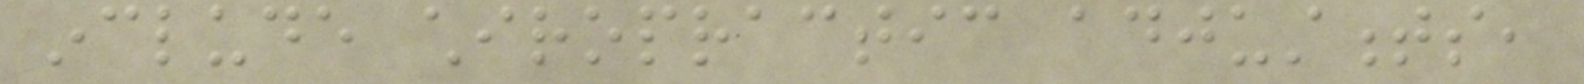include chiropractic adjustments,
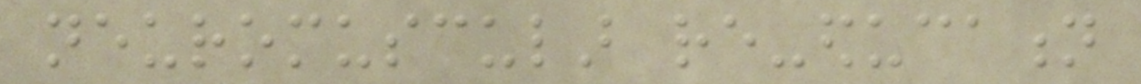neuromuscular re-education
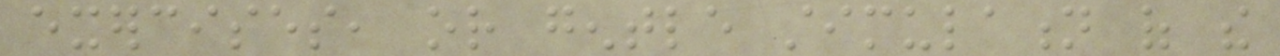exercises, or gentle stimulation of the
